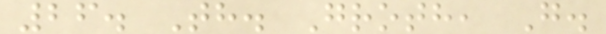26. Th. Groth, G.
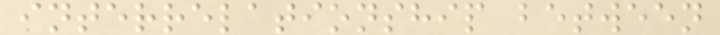interrelationship between
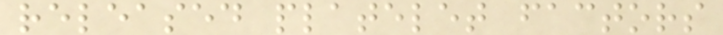released platelet factors
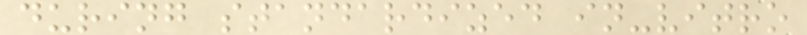during standardized in-vitro
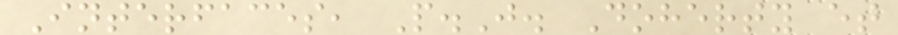Interfaces, P.J. Doherty et
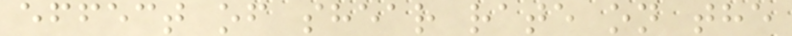effect of shear rate on the
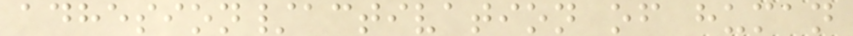adhesion/activation of human
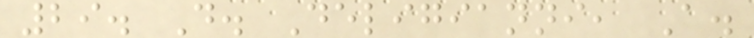29. D. Deligianni, A.
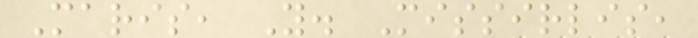Maris, Y. Missirlis,
